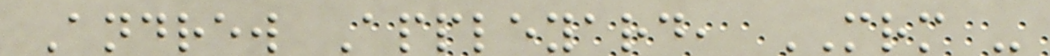Andrew Appleyard, MRM -
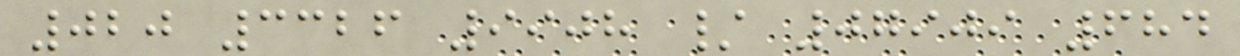020 3326 9908 / 07909 684
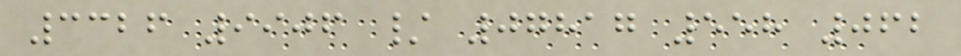3326 9906 / 07817 558 062
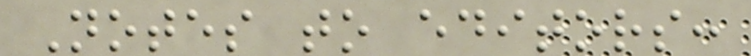Notes to editors:
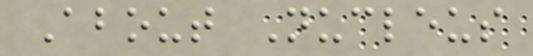About Nucleus
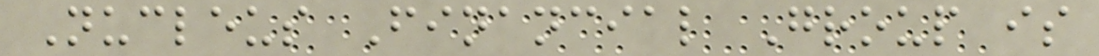Nucleus Financial Group is
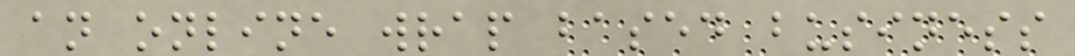an online wrap based business
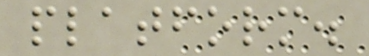platform.
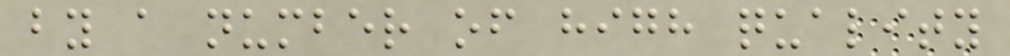by a number of high quality
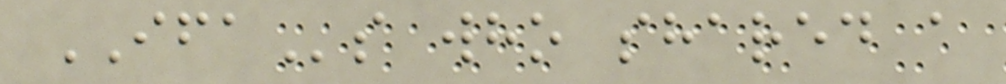IFAs who shared a
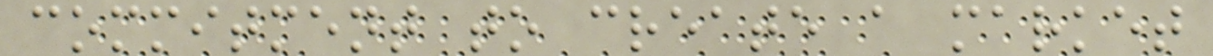commitment to create a market
